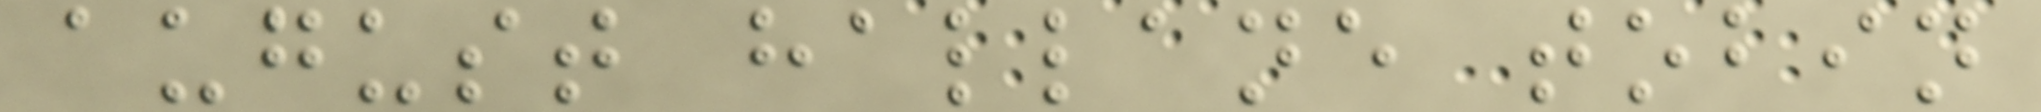august hallane tobin
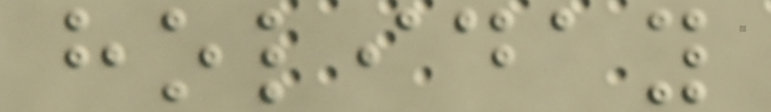holiday
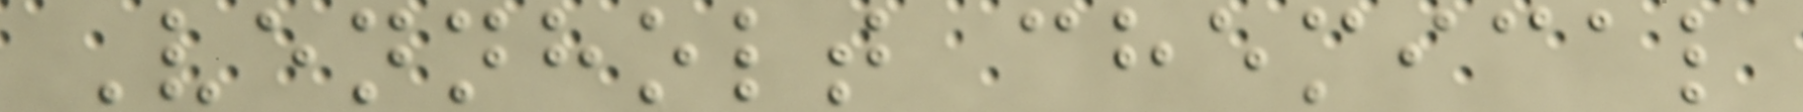Vennholt chemical
